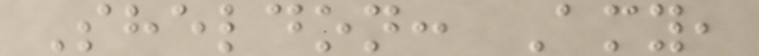Sheldon: Amy,
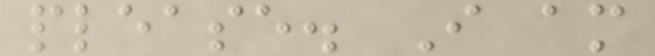please. I am
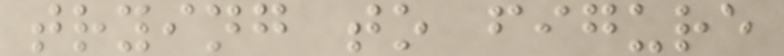trying to figure
